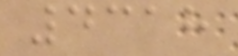4318
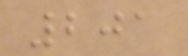201
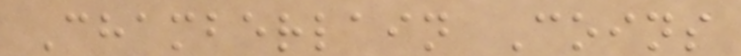Chamberlain Coins
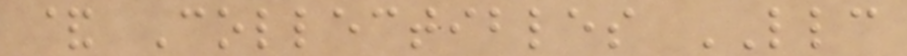& Collectibles LLC
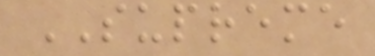SUPREME
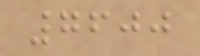7600
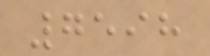7598
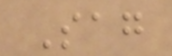Sag
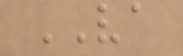VA
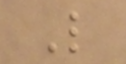L
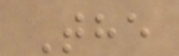The
